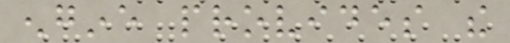engine provides the
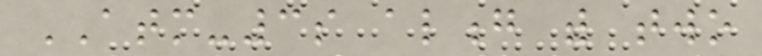ATM-3s along with two
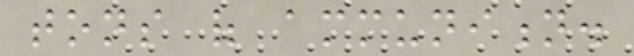tons of ammunition.
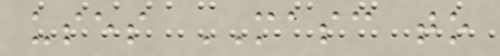uses MASC to
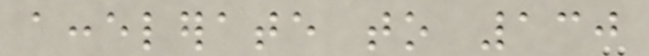accelerate to 130
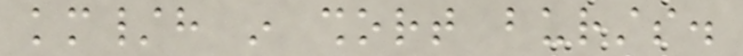km/h in short bursts.
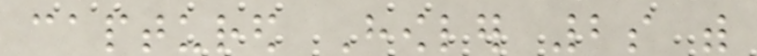captured Howler 2s with
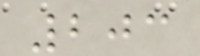203
